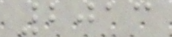2013
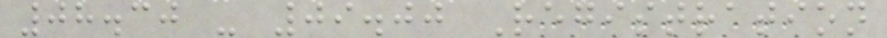08.30 - 09.00 Registration
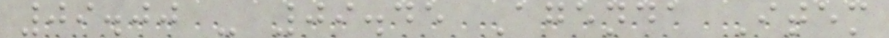09.00 - 09.45 Agenda Item
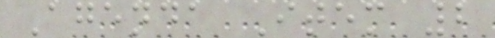Agenda Item 2
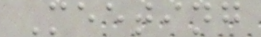Meeting
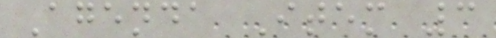Agenda Item 3
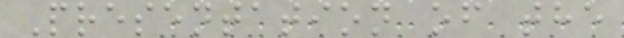Presentation of the
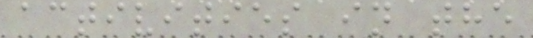activities in the
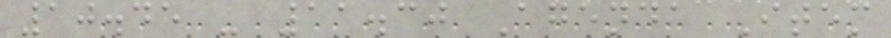10.45 - 11.30 Agenda Item
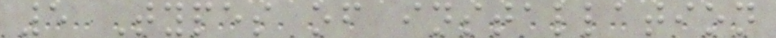5 Types of installation
